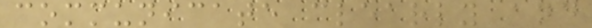communicate clearly and
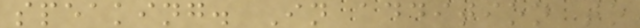speaking. In addition to
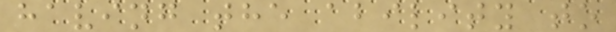having the ability to
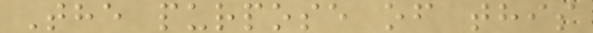The purpose of this
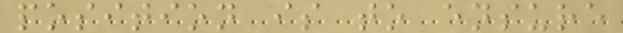position is to ensure
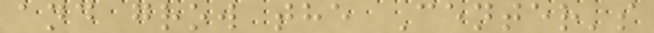and grow the Center's
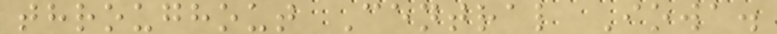throughout Central Iowa.
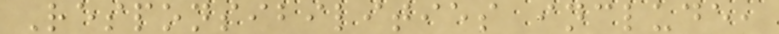Responsibilities include,
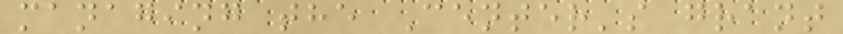managing the Center's grant
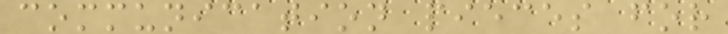communication pieces for
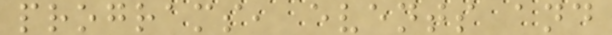programs, events and
